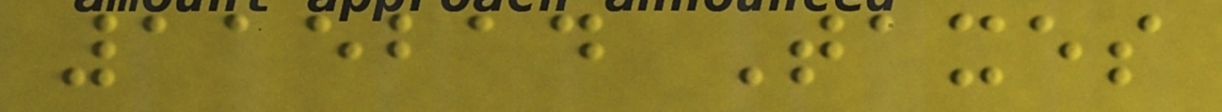115214 Taxes
